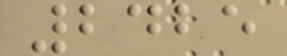2425
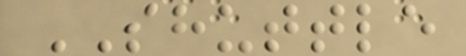SHUTTLE
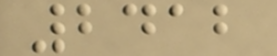2412
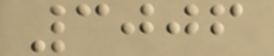3006
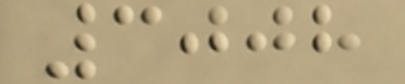3008
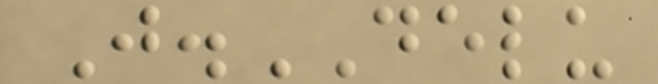J.DELU
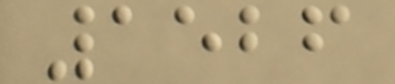1526
